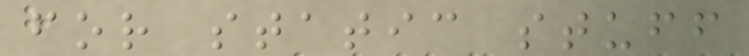for static stuff
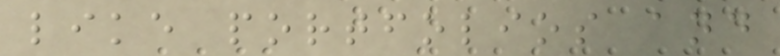like portfolios and
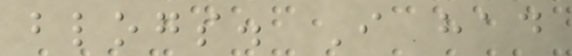blogs. I had
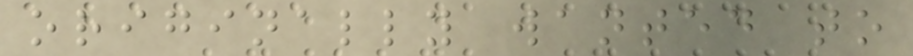originally wanted to
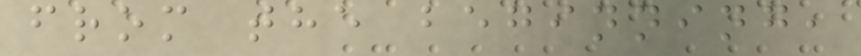from the beginning,
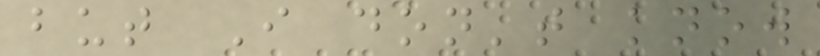but I don't know
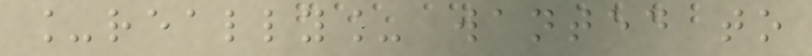_really_ wanted to
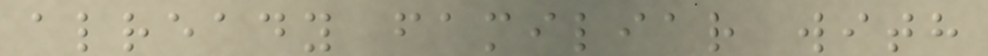already familiar with
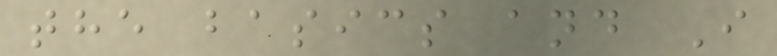the basics and I
